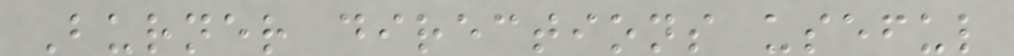Burner directions useful
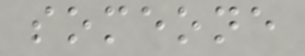someone
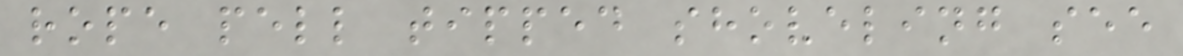rope pell tipped shoveling see
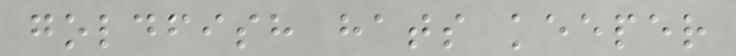goldfish hats keeper
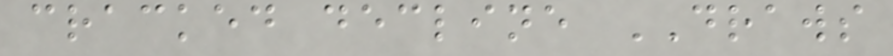cracked decline DRAWS
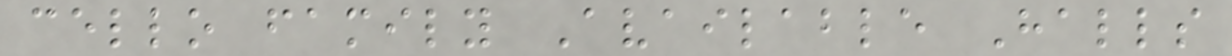cello family Available Halls
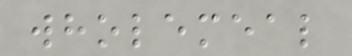wholemeal
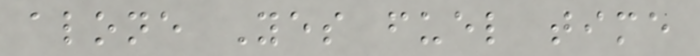alone Yes fuel time
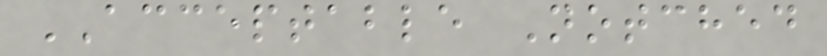ACCEPTABLE Notched
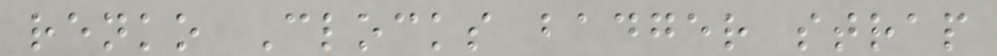renko Clocks badger strap
